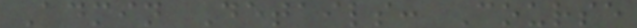Admin Details: Course
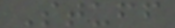Stuff
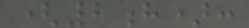(2h):
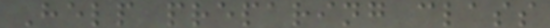Help preparing class
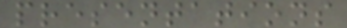presentations
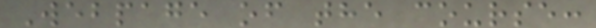Webpage of the course:
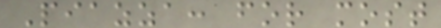Piazza: for most
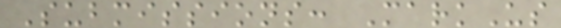Submissions: MarkUs
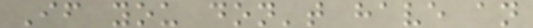If you don't have an
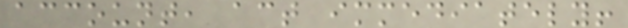account, act immediately!
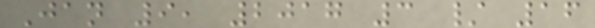Jan 9, 2017 3 / 16
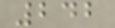242
